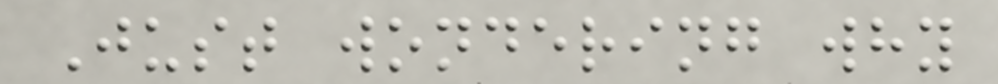Just wondering why
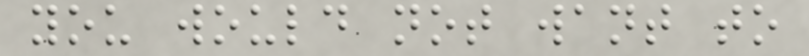you would not want to
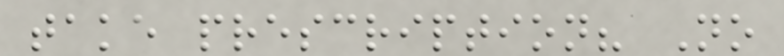take prescription? No
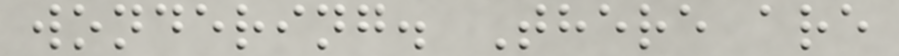wondering. There are
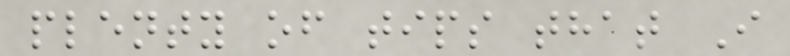plenty of tips that I
